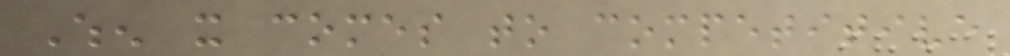When it comes to competitive
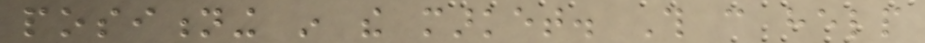positioning in the market. This can help
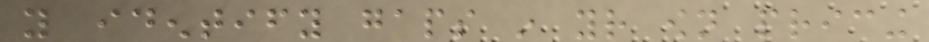you identify gaps in your own pricing
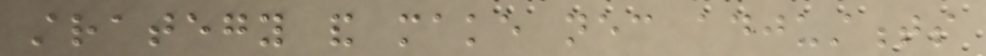strategy and make necessary adjustments
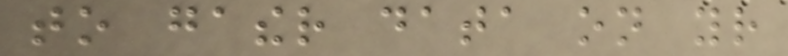to gather data on your
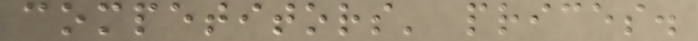competitors' prices.
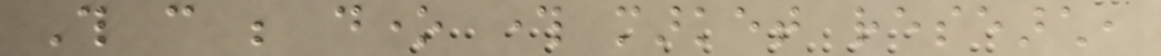This can be done through market research,
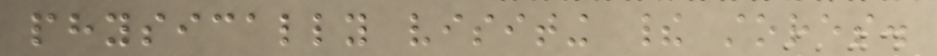physically visiting their stores.
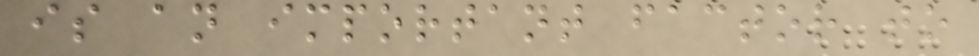is an important factor to
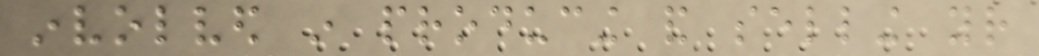involved in producing and selling your
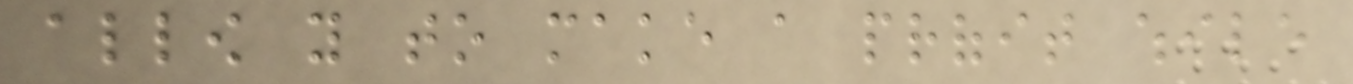allow you to make a profit while
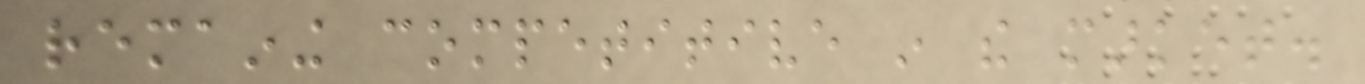remaining competitive in the market.
